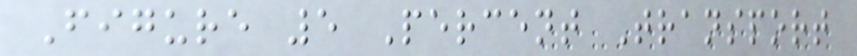Figure 5 Percent Transport
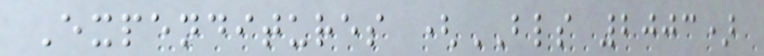Expenditures (BLS 2003)
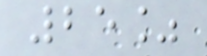25%
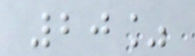20%
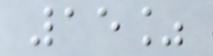15%
